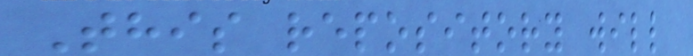This repository will
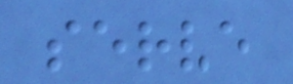serve
